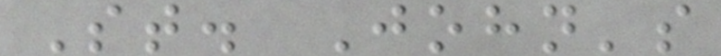St. John's
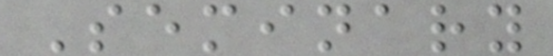Seminary
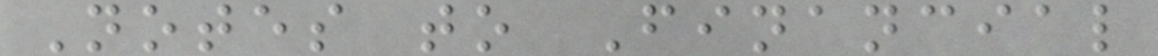Notes to Financial
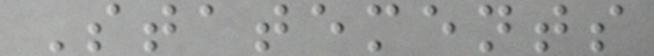Statements
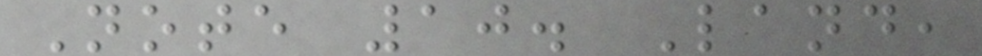Note 10. Land,
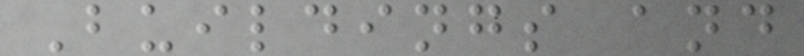Buildings and
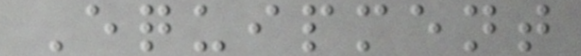Equipment
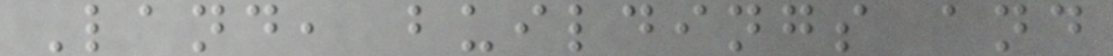Land, buildings and
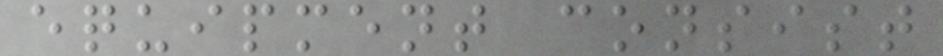equipment consist
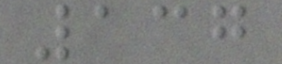137
